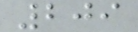209
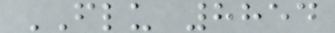FLU 8854
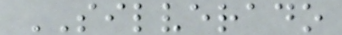SILVERADO
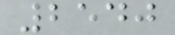2540
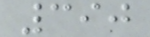390
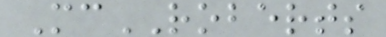McROBERTS
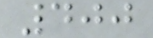400
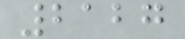2127
